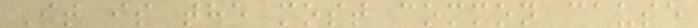It is the most common cause
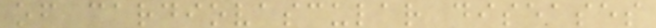of cardiovascular diseases
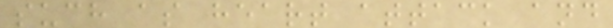such as heart attack and
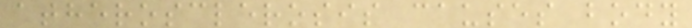atherosclerosis causes body
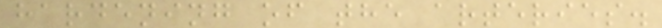hardening of the arteries.
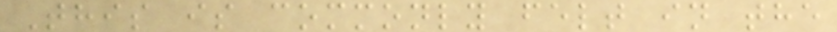This is commonly felt in the
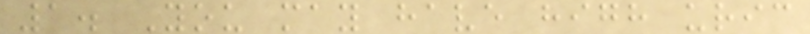1. You may have high uric
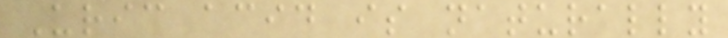Uric acid is naturally
